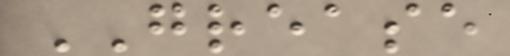GREASE
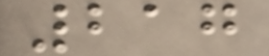217
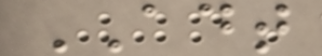ADT
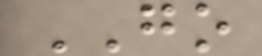GO
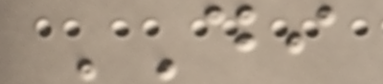DI
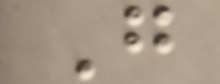G
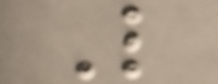L
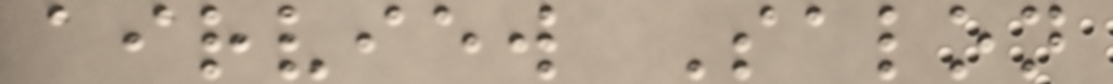airview Salon
